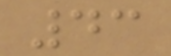43
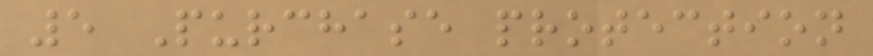5 Purchase protection
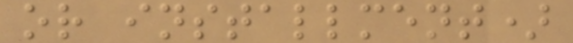or installment)
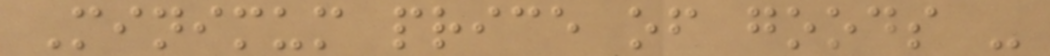Minimum price of goods -
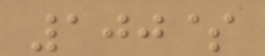100$
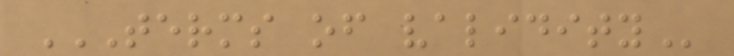TERMS OF VALIDITY
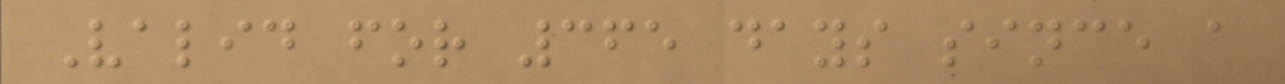Valid for 365 days since a
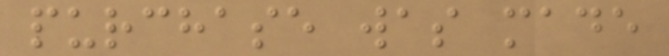purchase was made
